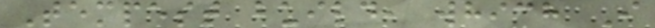Tempest build, which I
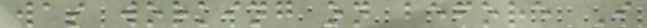was working on before I
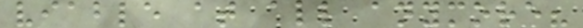viable at all anymore?
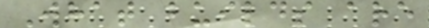What builds are
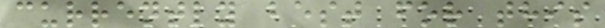currently best for this
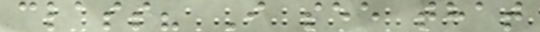class? I see that
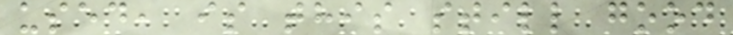used, is this still good
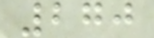270
